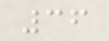36
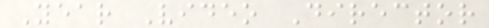Year Video Director
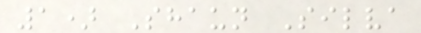1) Shaun Silva
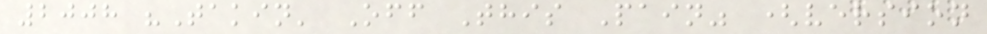2008 "Takin' Off This Pain" (version
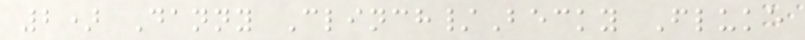2) Danny Clinch/Becky Fluke
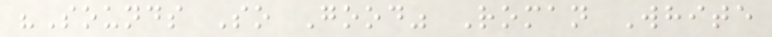"Sounds So Good" Roman White
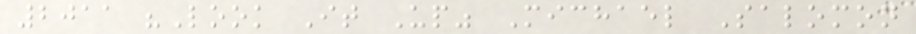2011 "Look It Up" Michael Salomon
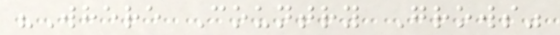"Where Country Grows"
